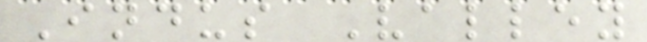Indus Valley
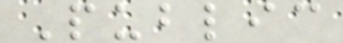Public
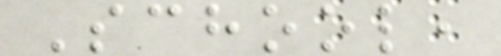School,
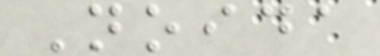Noida
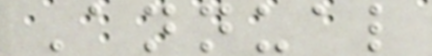Annual
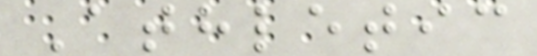Athletic
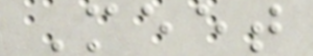Meet
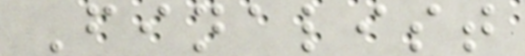Finalist
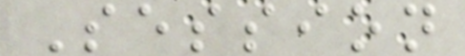Session
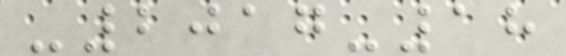-2017-18
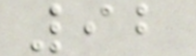92
